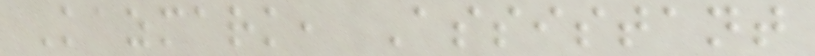Kazmark, Assistant
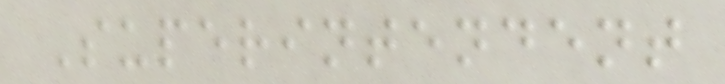Superintendent
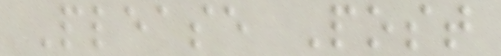Please Post
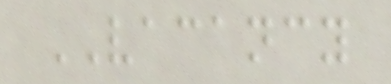VACANCY
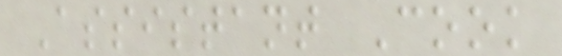Assistant Cook
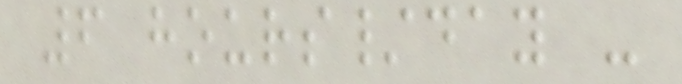6 hours/day -
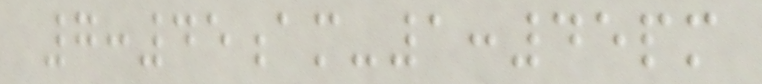7:45am-1:45pm
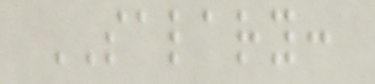SALARY:
